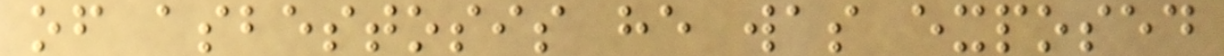of asbestosis he was exposed
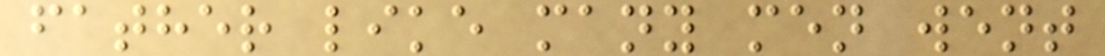father like many men went
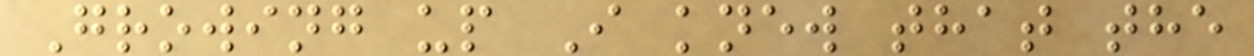Growing up I knew that the
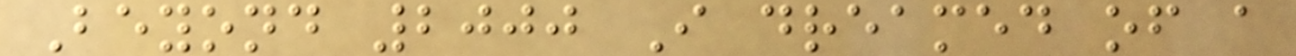Beyond 2000 I dreamed of a
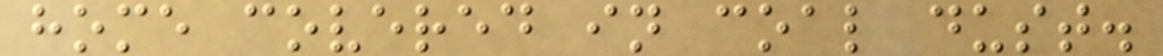home covered in coal dust.
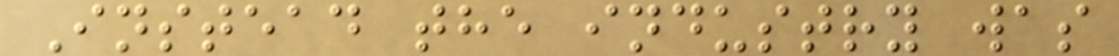Instead the industry was
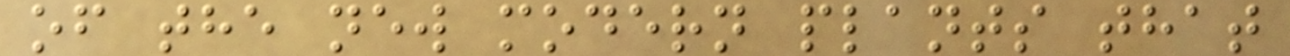of the new modern plants that
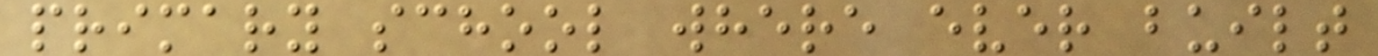primary school where ever built
